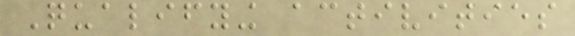Qualifying activities
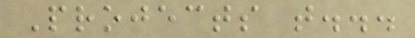Projects that...
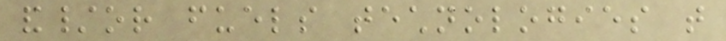and/or fuels technologies that
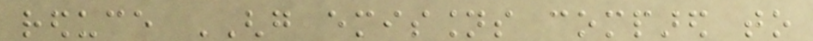reduce GHG emissions compared to
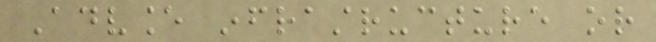Advance infrastructure or
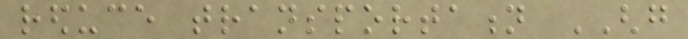reduce transportation GHG
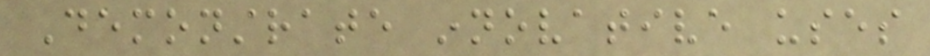Demonstrate innovative uses
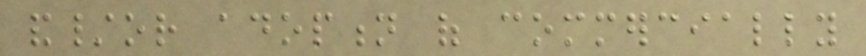and/or adoption of commercially
